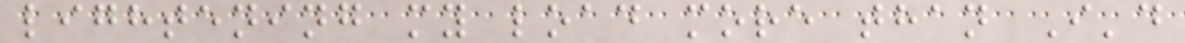lightening my load more than I'd
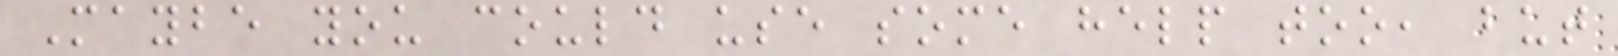Maybe you could use some help too, but
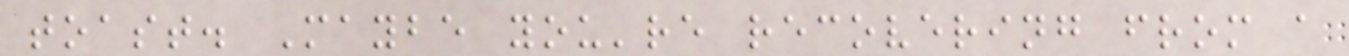toast. Maybe you're recovering from a
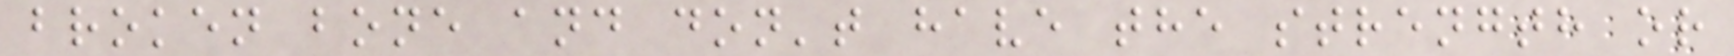broken bone and don't have the strength or
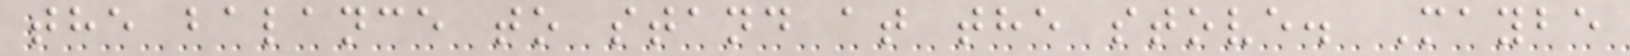the balance to stand at the stove. Maybe
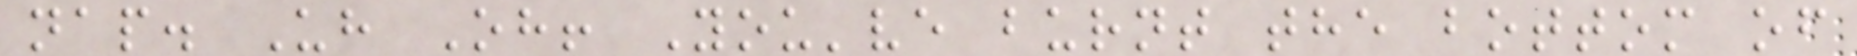nap. Uh Oh! You've burnt the bottom of
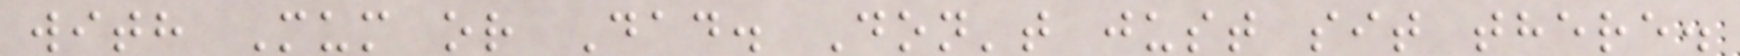with Mum or Dad. Don't just sit there.
